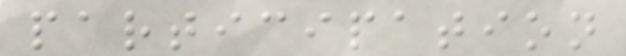participation
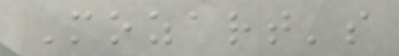Mozart's
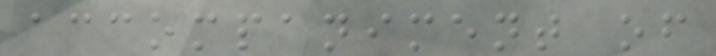accompaniment of
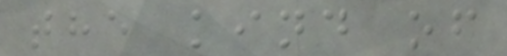the kind of
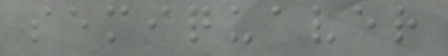semiquaver
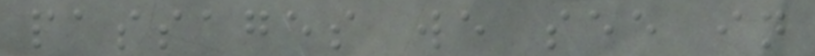passages we see in
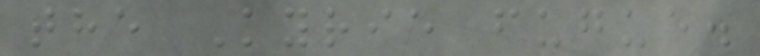the Kyrie fugue.
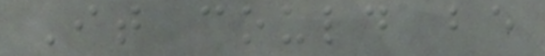It could be
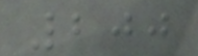200
